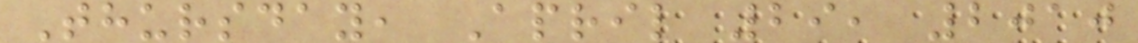Thursday, April 29, 2010
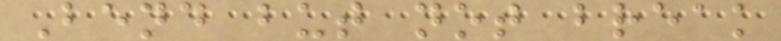Bend but not break
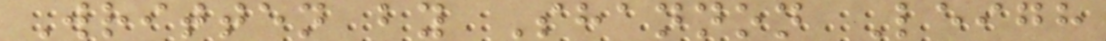Written by Shannon Leigh
